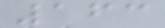163
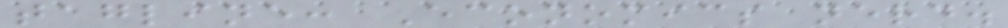tagline: Economics nerd.
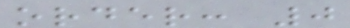order: 0
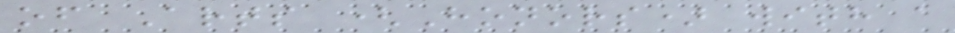of Arts (Honors) with a
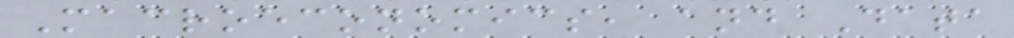Macroeconomics, and Data
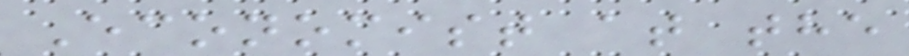Economist at the
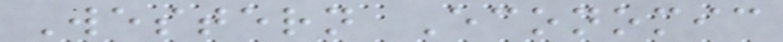Western Economic
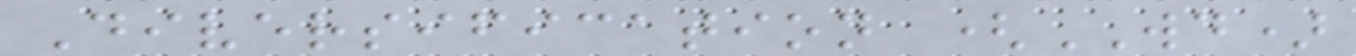Diversification (WD)
